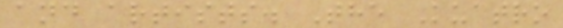and artists. The Kuatro
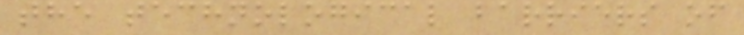the technological barriers of
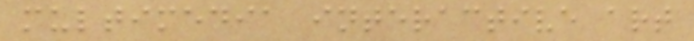multimedia interactive art
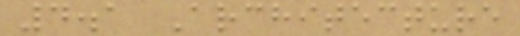4.1 Architecture
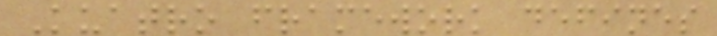Kuatro framework defines
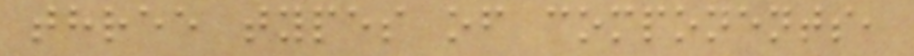three types of components,
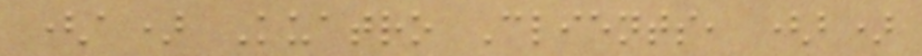(a) Kuatro Clients, (b)
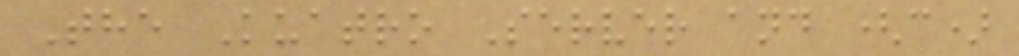The Kuatro Server and (c)
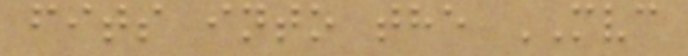fits into the MVC
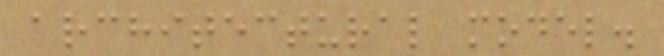architectural model.
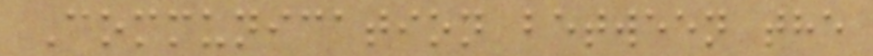Communication between the
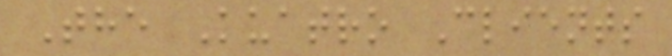The Kuatro Clients
